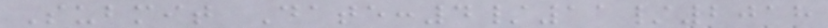Submit Date:4/11/2018
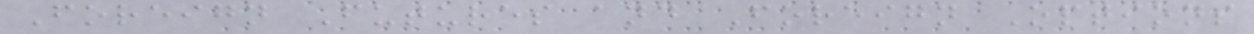Foreign Futures and Foreign Options
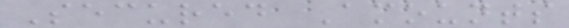Secured Amounts
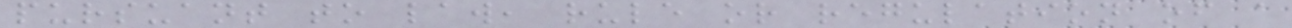pursuant to law, rule or regulation of a
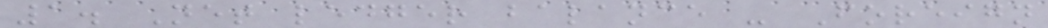1. Net ledger balance - Foreign
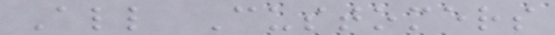All Customers
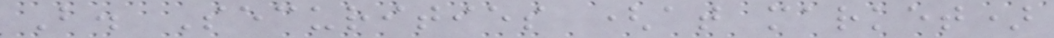B. Securities (at market)
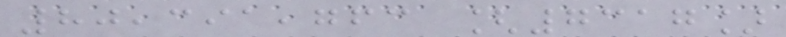80,391,763 [7317]
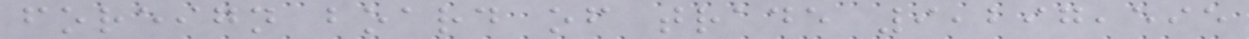foreign board of trade 9,297,595
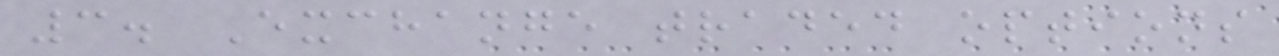3. Exchange traded options
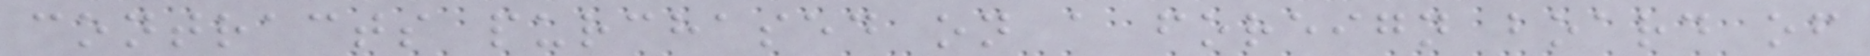contracts purchased on a foreign board of
